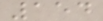154
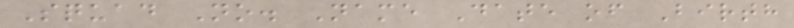Squad No. Name Date of Birth
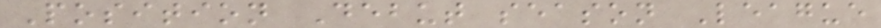Position Debut season League
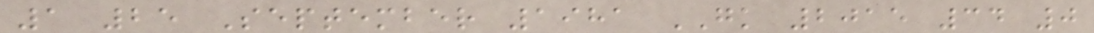1 25 September 1981 GK 2015 34 0
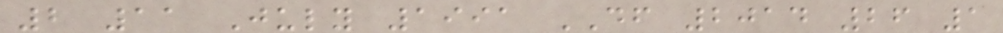2 11 July 1991 DF 2014 26 1
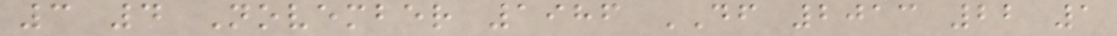3 4 November 1986 DF 2013 22 1
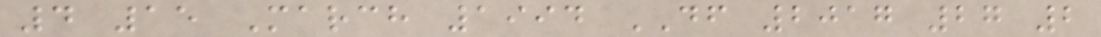4 15 March 1994 DF 2017 27 2
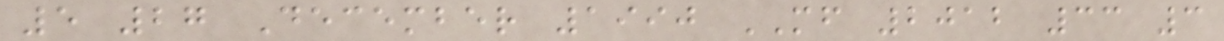5 27 December 1990 MF 2012 33 3
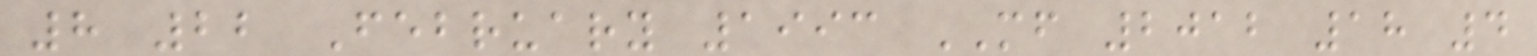8 22 February 1993 MF 2012 18 4
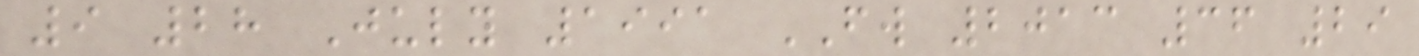9 28 July 1991 FW 2013 36 29
